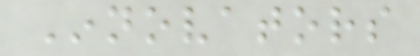Innovators
